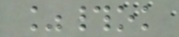%#ok
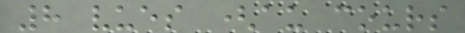8 vues (au cours
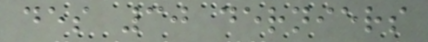des 30 derniers
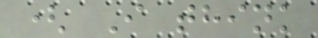( I think
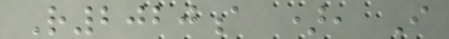R2020a ), I
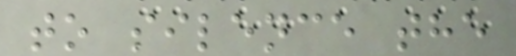to silence the
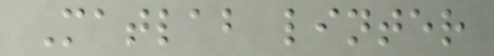Matlab linter
